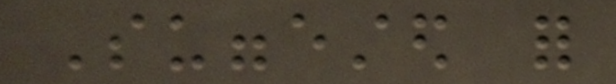Suggested for
